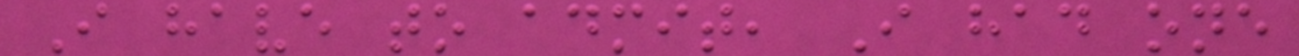I have to admit, I had one
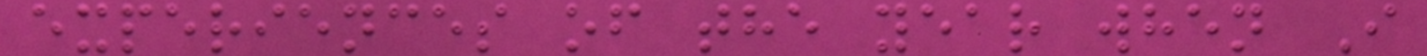experiences of the year when I
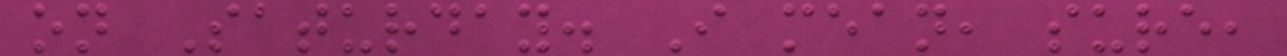on Saturday. I mean, sure,
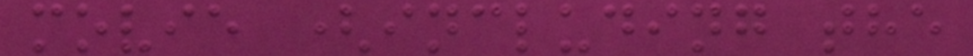movie (including the
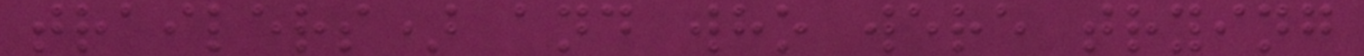trailers) and who were trying
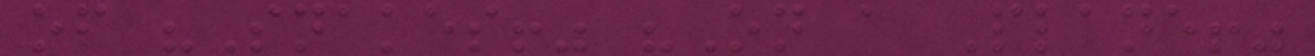of "Snakes!" "On a Plane!"
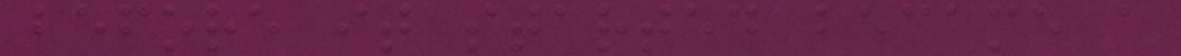before it started became a
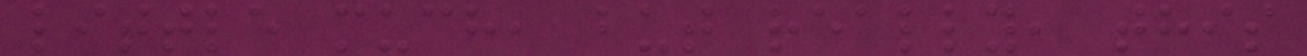little much, but really, this
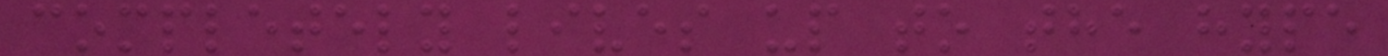completely lives up to the hype
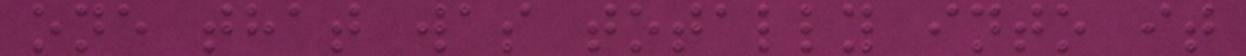one that was totally into it
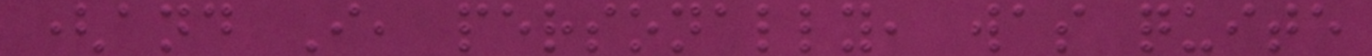(and I, personally, was quite
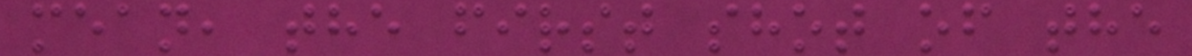mean, the first shot of the
